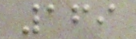169
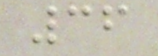36
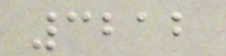3212
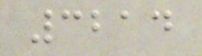3214
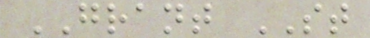GRANT ST
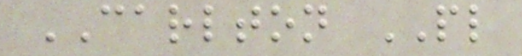CARLTON PL
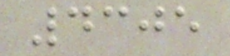4305
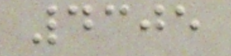4305
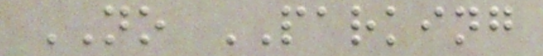NO PARKING
